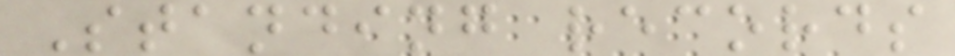Standing records
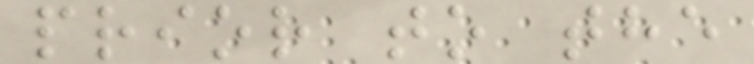prior to the
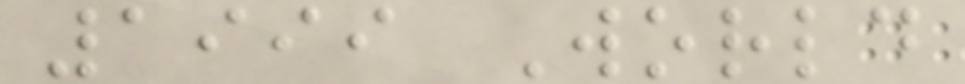1999 World
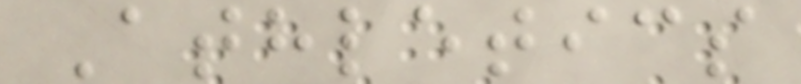Athletics
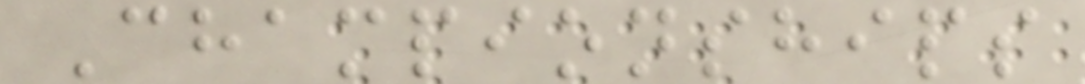Championships
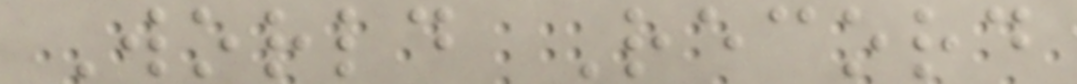World Record
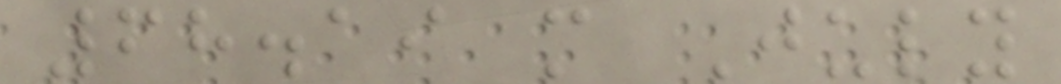68.19 m July
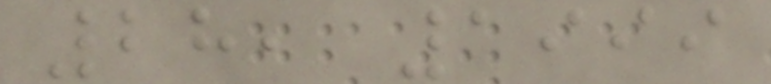28, 1999
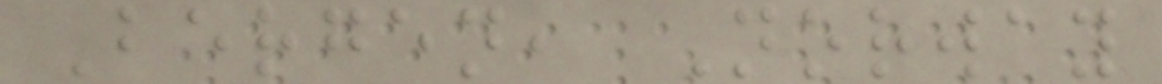Bergen, Norway
